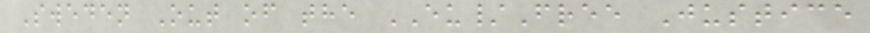Sweden Out of the EU/Free Justice
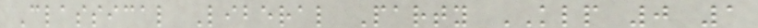Classical Liberal Party KLP 0 1
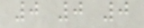0 0 0
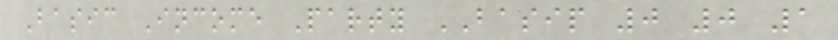Basic Income Party BASIP 0 0 1
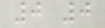0 0
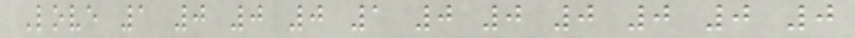Love 1 0 0 0 1 0 0 0 0 0 0
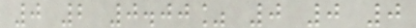0 2 0.00% 0 0 0
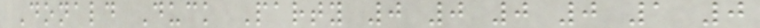Donald Duck Party 0 0 0 0 1 0
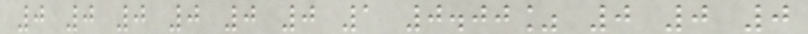0 0 0 0 0 0 1 0.00% 0 0 0
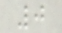0
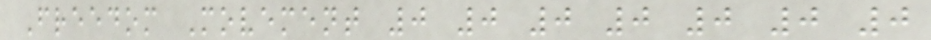Freedom Movement 0 0 0 0 0 0 0
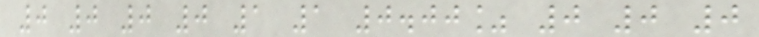0 0 0 0 1 1 0.00% 0 0 0
